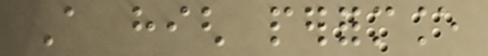A high performance
